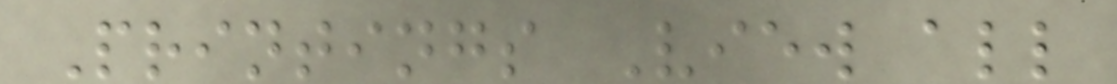Printings View all
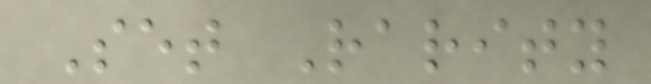Set Rarity
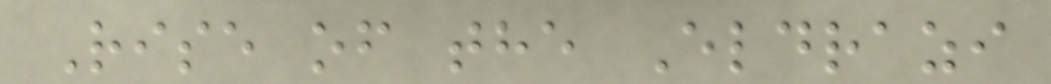Rise of the Eldrazi
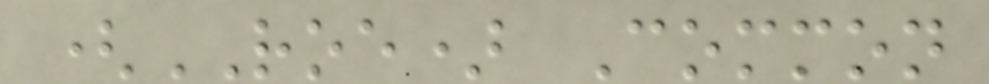(ROE) Common
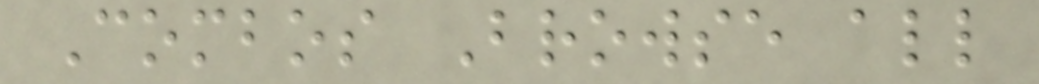Combos Browse all
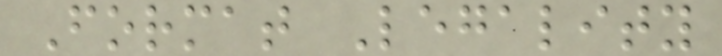Format Legality
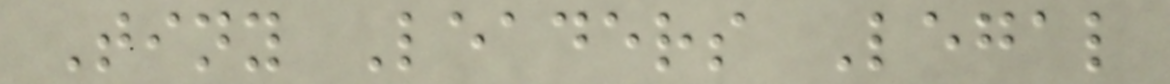Tiny Leaders Legal
